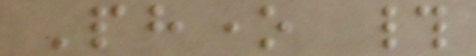Phone #
